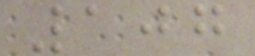107
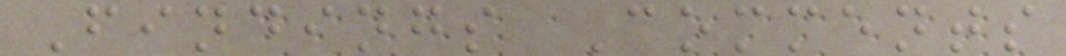Findings Comments
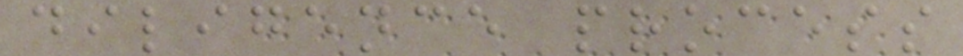diligence process
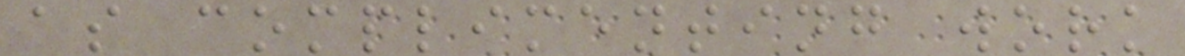as complimenting work
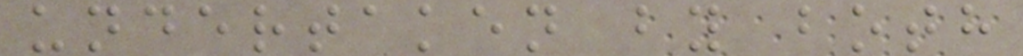undertaken by both
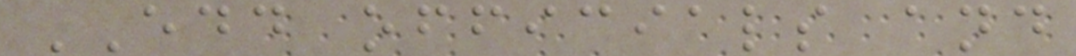EDD officials and
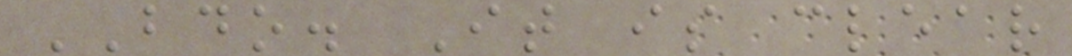BDO. It is clear
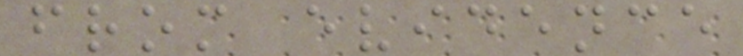from evidence
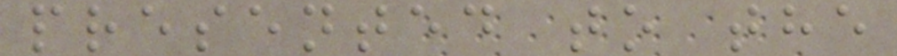presented to the
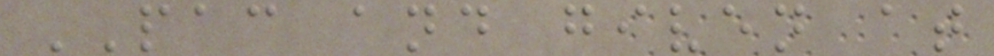PAC and given at
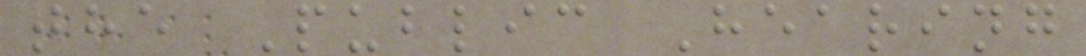the Public Hearing
